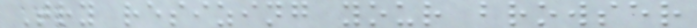Try resizing your browser
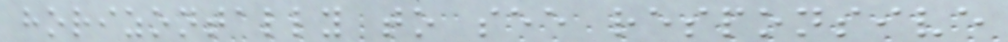horizontally to see responsive
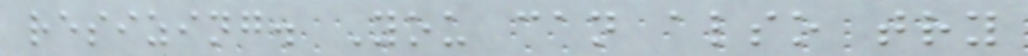resizing. You can also try
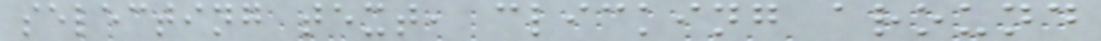selecting text, clicking around
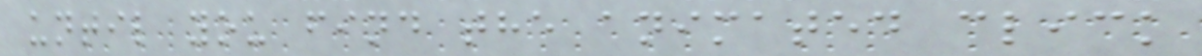until you find the animated click
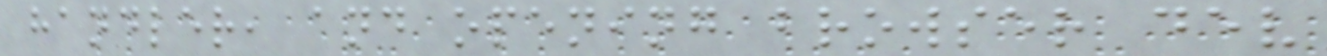handler, and opening browser dev
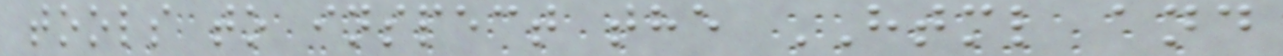tools to inspect the HTML and
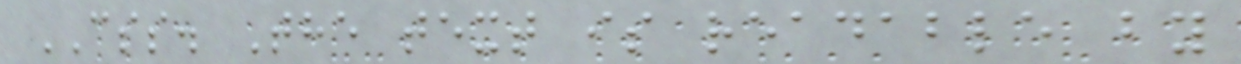CSS. The text is readable by
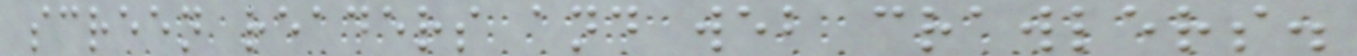screen readers and web crawlers.
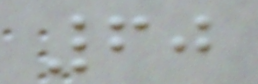60
